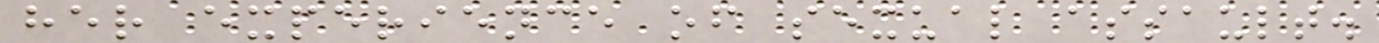her experience of sexual assault.
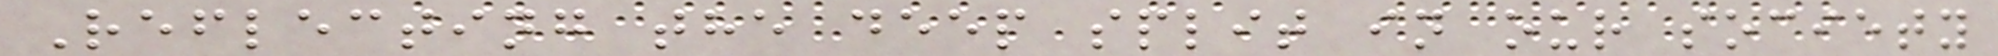Reflecting the deep split in our society
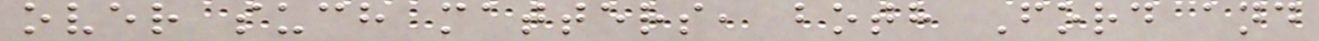over such matters, both Ford and
